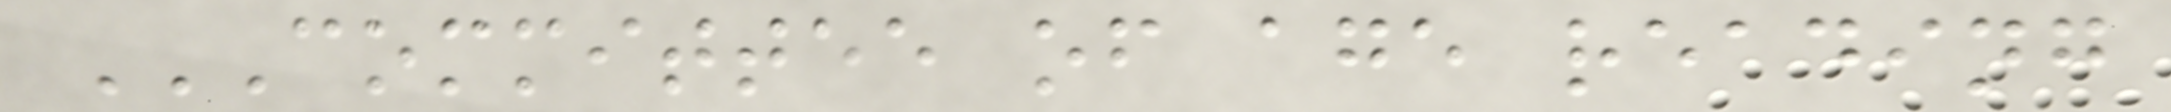COMMITTEE OF AGE READING
